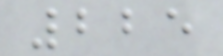225
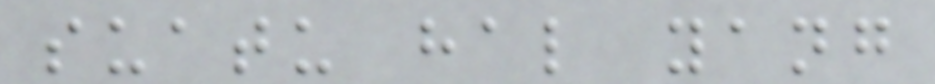suatu hal yang
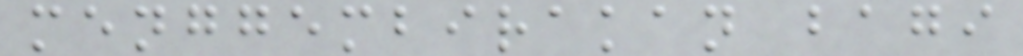menggembirakan bagi
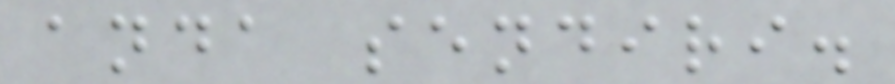anda sendiri.
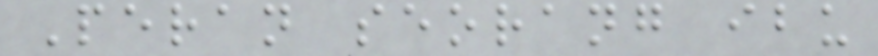Peran seorang ibu
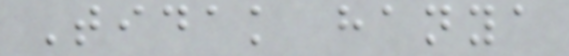Tidak hanya
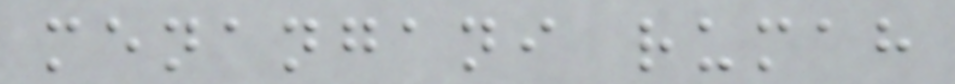menangani rumah
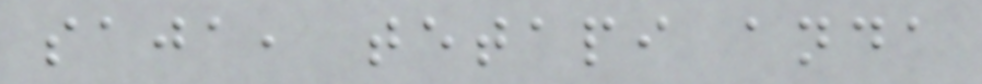saja, tetapi anda
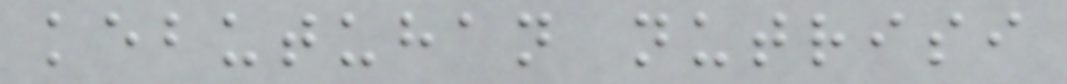kebutuhan nutrisi
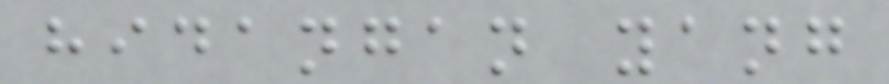hidangan yang
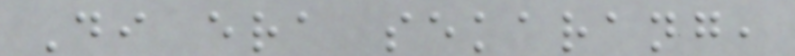Di era sekarang,
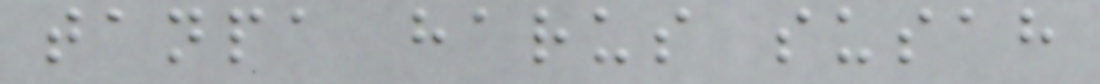tanpa harus susah
